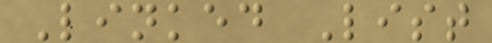Linked List
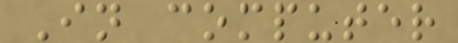In computer
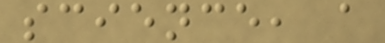science, a
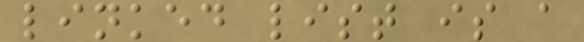linked list is a
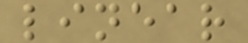linear
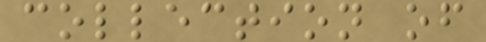collection of
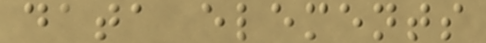data elements
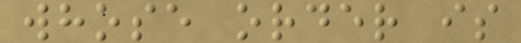whose order is
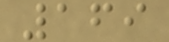169
